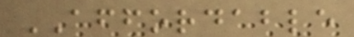AFFORDABLE
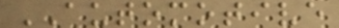AUTOMOTIVE
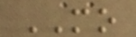MO
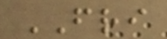FRI
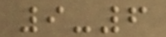9-6
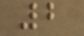2
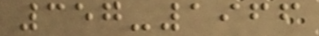357-1966
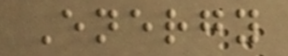Energy
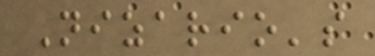Nizario's
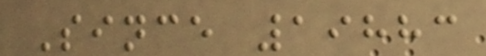Since 19883
